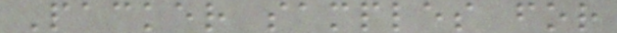Packer samples for
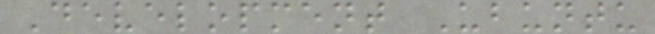Development Ubuntu
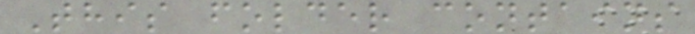This folder contains
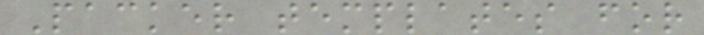Packer templates for
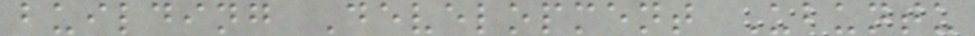building Development Ubuntu
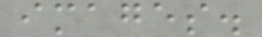images.
